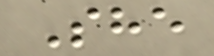She
